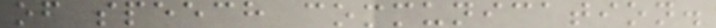of speech communication.
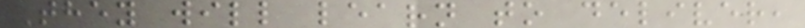They will learn to deliver,
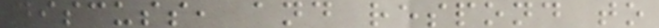discuss, and respond to
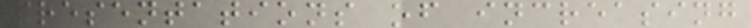presentations of increasing
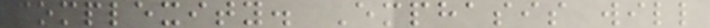complexity. Emphasis will
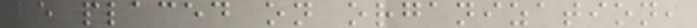be placed on organization,
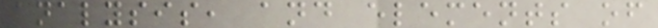analysis, and elements of
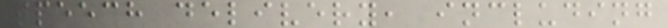speech delivery, including
